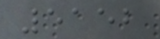5152
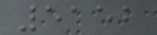5152
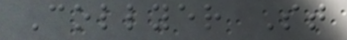Collyer St
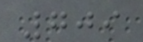709
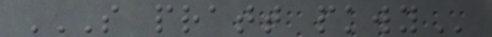S PRATT PKWY
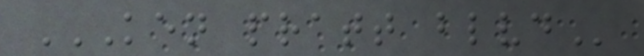KEN PRATT BLVD
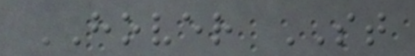HOVER ST
